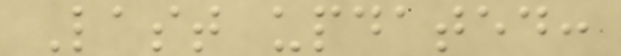Last updated:
